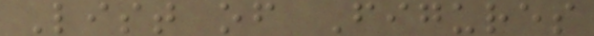List of Figures
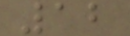12
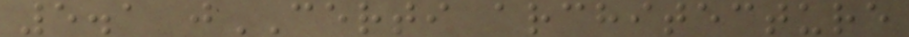5.1 jCERTI architecture
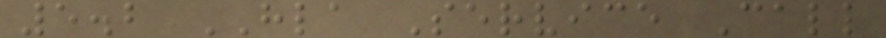5.2 HLA Service Call
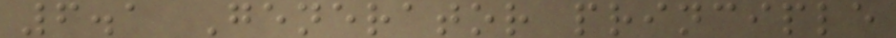6.1 Generator principle
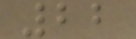22
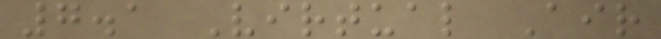7.1 Virtual Air
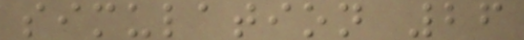simulation 26
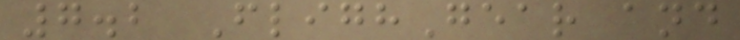7.2 FlighGear and
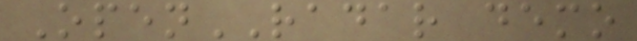OpenRADAR demo
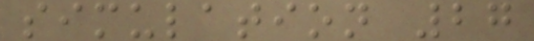simulation 27
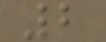2
